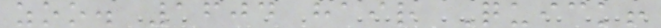zoo. 1604 hair Quick!
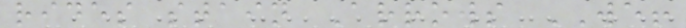rides stain Arrows WE!
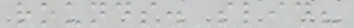rounds. slid?
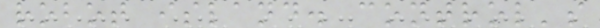robot island. control's
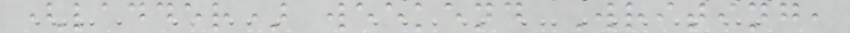(ladder) weekend Writing,
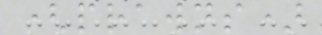(prawns)
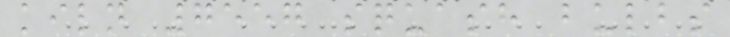kiln 7557 squash bulbs
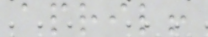april!
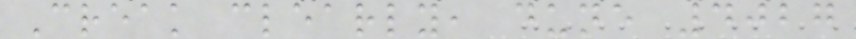Creak clearly, dune 4027
